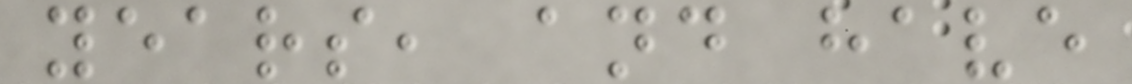years, and have
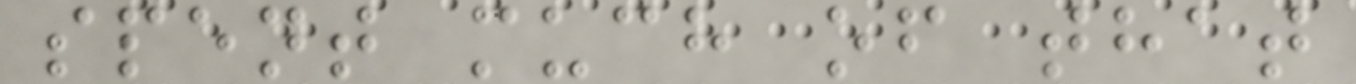spent much of that
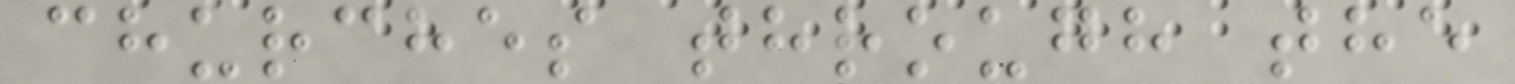churches through the
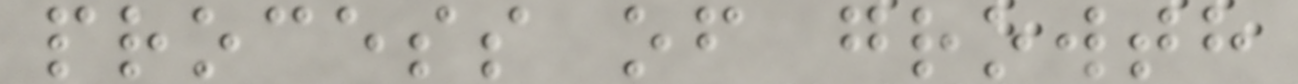process of growth
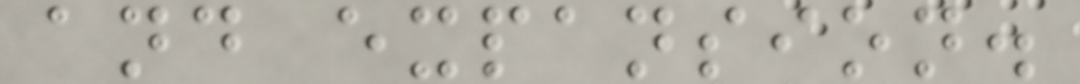and expansion.
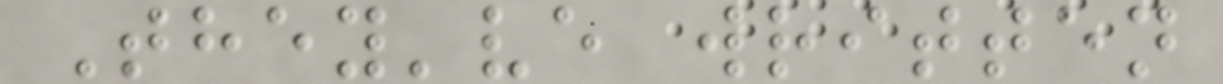They've written
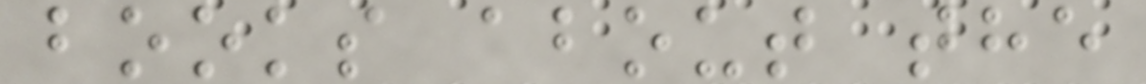books about the
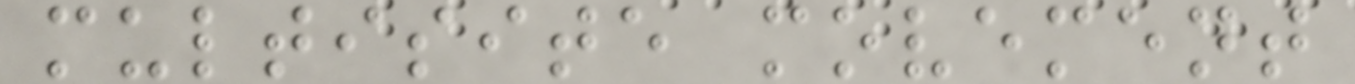multisite movement
